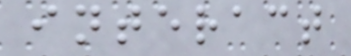interact
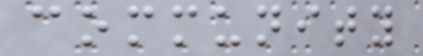community
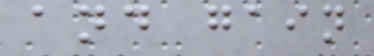and gain
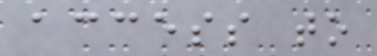access to
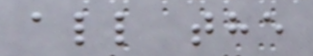all the
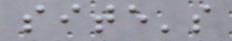site's
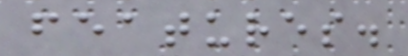features.
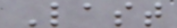Last
